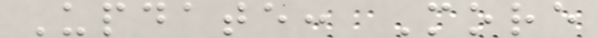Update: More
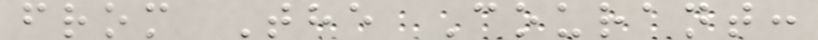from The Courant:
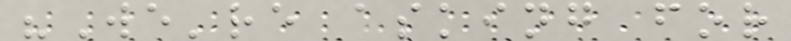"We're asking for
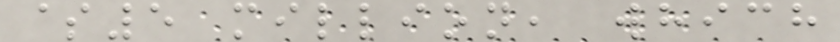$5 million, which
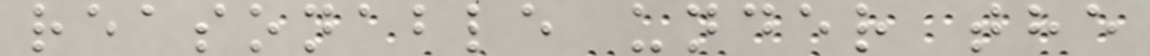reasonable under the
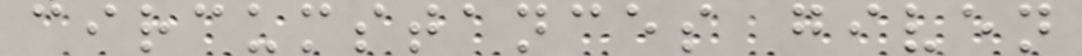circumstances given
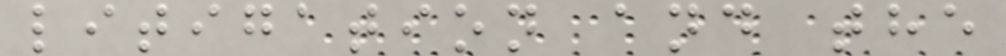litigation and the
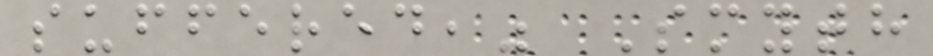suffered," Smyth
